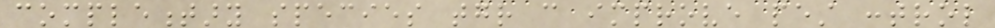complementary species together can improve pest control
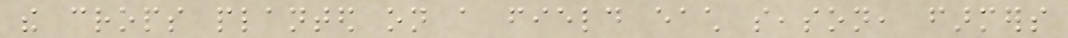the crops planted on a field each season, farmers
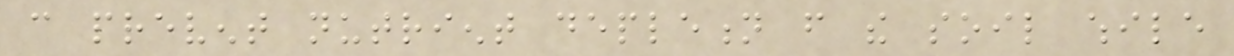can prevent nutrient depletion from the soil while
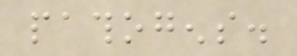pathogens.
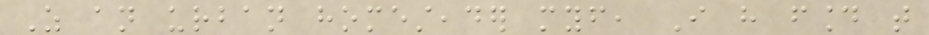As an urban homesteader myself, I have found that
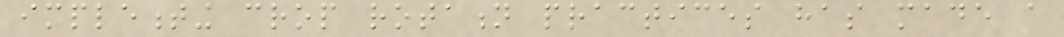implementing crop rotation practices has made a
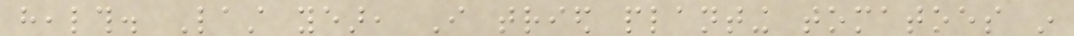health. Last year, I tried planting tomatoes in
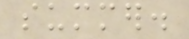summer.
